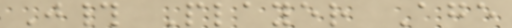J# Player Age
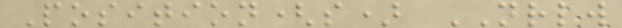Position(s) NRLW
